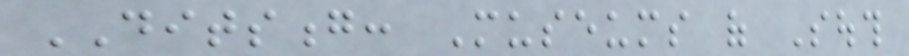DITSONG: Museums of South
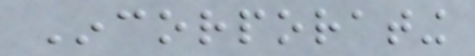Incorporating
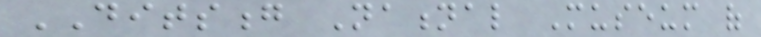DITSONG National Museum of
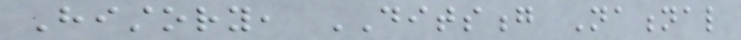History, DITSONG National
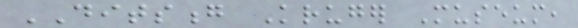DITSONG Kruger Museum,
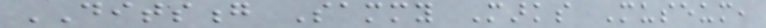DITSONG Sammy Marks Museum,
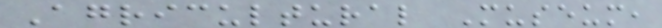Agricultural Museum,
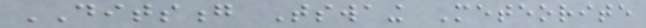DITSONG Tswaing Meteorite
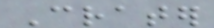Crater
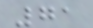71
